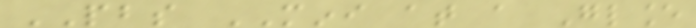PBS MINI at a Glance
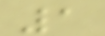1
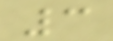3
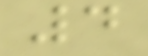4
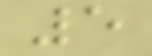5
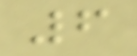6
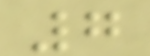7
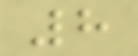8
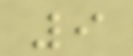9
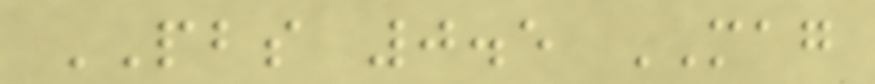PBS 0.5 MAG
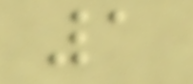1
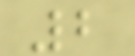2
